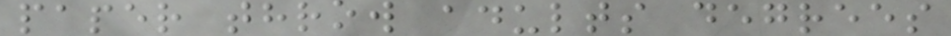paper throw adults degrees
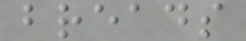breads
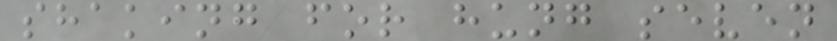shaking for hung seven
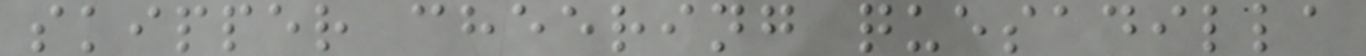skipper cheering quesadilla
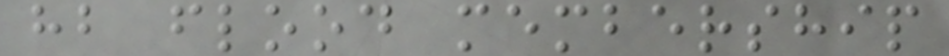hb flood membership
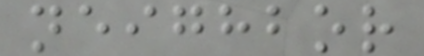neighbor
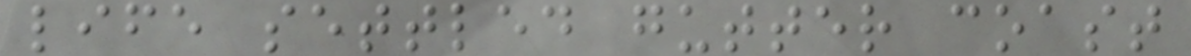life settled gutter coast
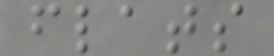flats
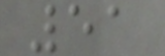51
